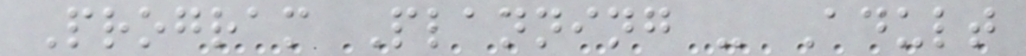Program Planning - Adult
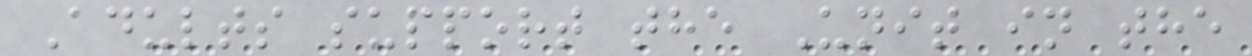Adults support the Unit in the
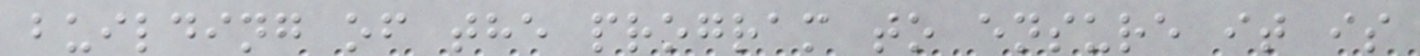building of the program to ensure it is
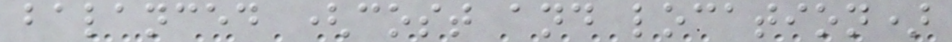balanced (cost and location)
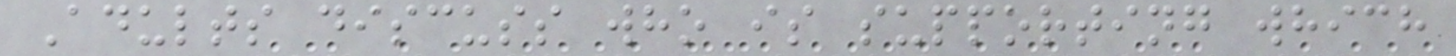Adults discuss who is supporting which
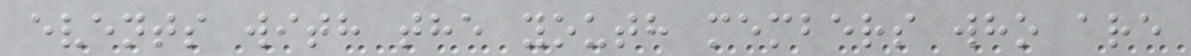events with the youth members who are
